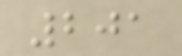201
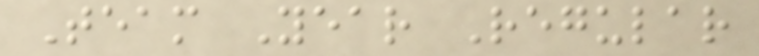Team Year Regular
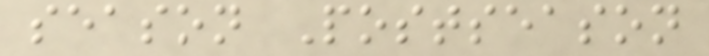season Postseason
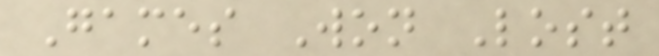Games Won Lost
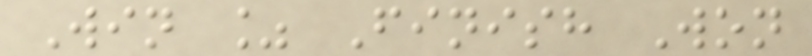Win % Finish Won
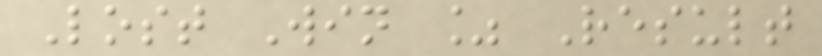Lost Win % Result
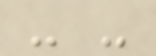- -
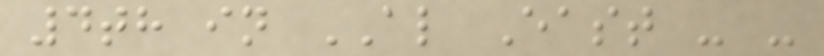4th in AL East - -
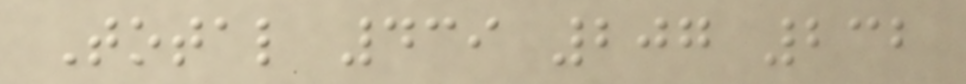Total 439 207 232
